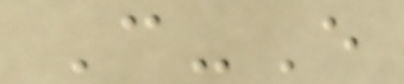C-E
